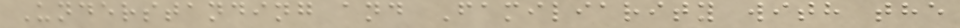Understanding and Familiarity with the
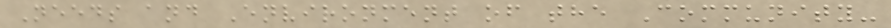Needs and Environment of the Community-
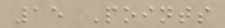15 Points
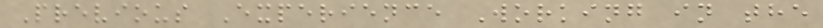Previous Experience Working in the
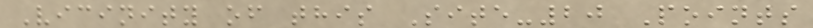Vicinity of this Site-20 Points
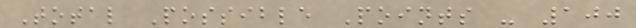Total Possible Points - 100
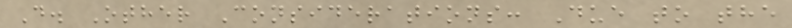D. Other Considerations: Due to the
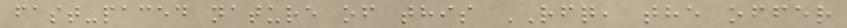fast-paced nature of this RFQ, the offer
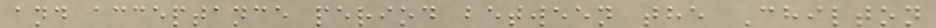and acceptance period between the Chilton
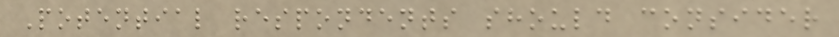Potential respondents should consider
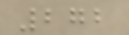272
